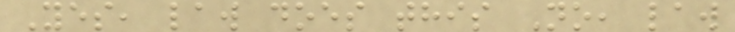Yes, law does this No, law
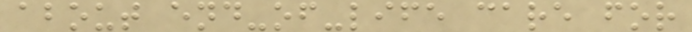about end-of-life care for
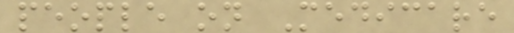people on Medicare
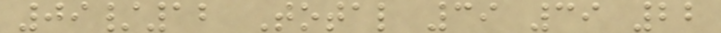09/12 Total 39 39 22
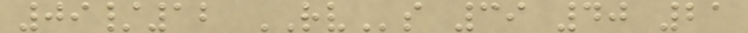09/12 RVs 39 40 21
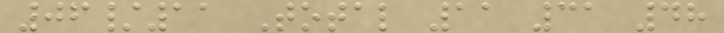06/11 Total 11 31 48
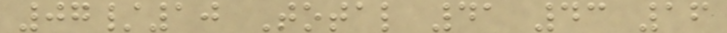07/10 Total 41 43 16
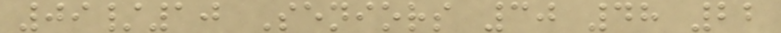09/10 Seniors 30 48 22
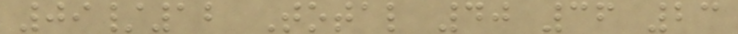09/12 Total 40 36 23
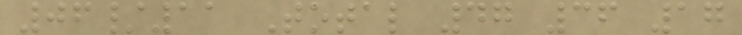06/11 Total 47 36 17
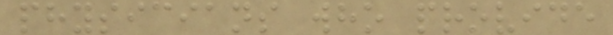physicians who provide
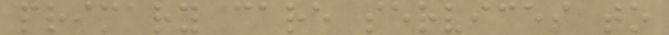primary care services to
